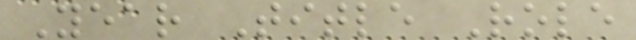Year Title Role
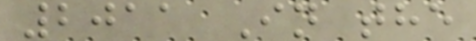2011 In the
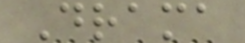Drama
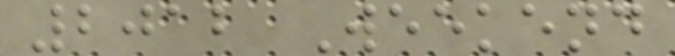2012 Weekend
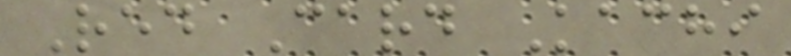Red Card Kachi
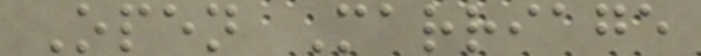Open Marriage
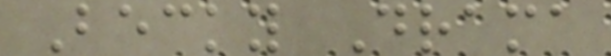Becky Drama
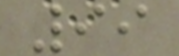99
